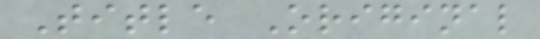Title Original
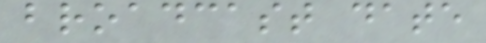broadcast date
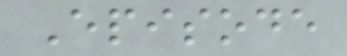Episode
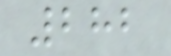282
